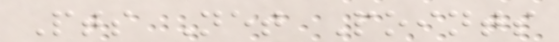Pts Net Points
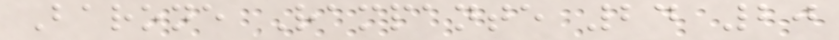Barone Rampante 24 20
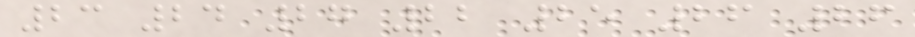23 24 27 22 25 26 26
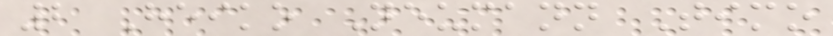2 Heiko Neumann Timo
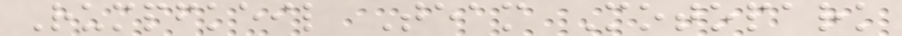Rumpfkeil Team Motopark
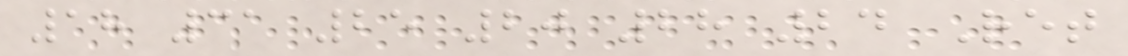18 31 25 20 28 24 Ret
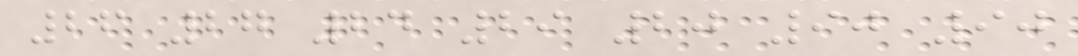26 27 24 29 20 90 90
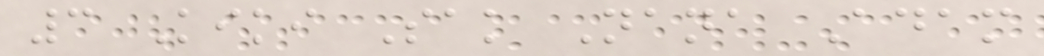3 Kiki Sak Nana Adam
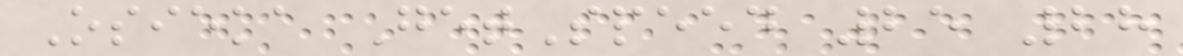Osieka GetSpeed 25 28
